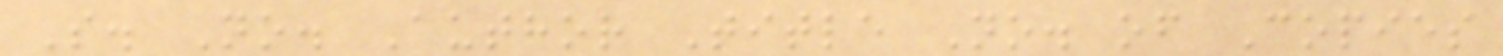S. No. Author Title No. of Copies
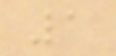1
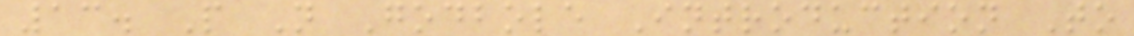13. P N Godbole Introduction To
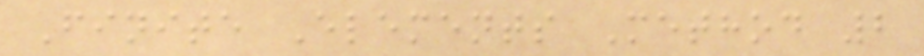Finite Elements Method 2
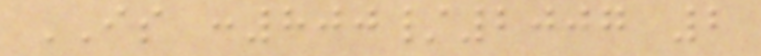IS :800/2007 2
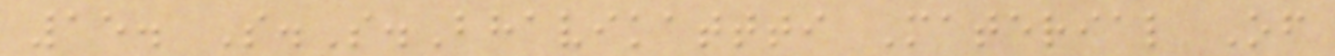15. S.S.Bhavikattti Material Of
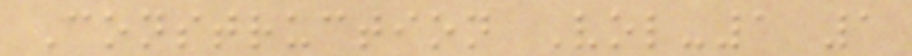Construction Vol-1 1
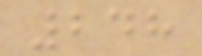248
